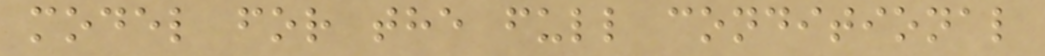model for the full conditional
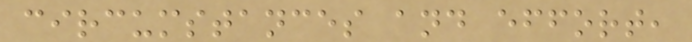circumstances and effort,
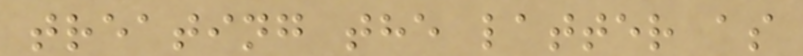treating the latter as
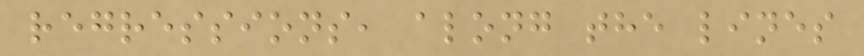regressions, along the lines
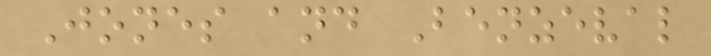Jones and Benzeval
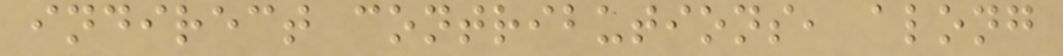indirect contributions, along
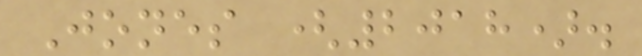Jones (2018).
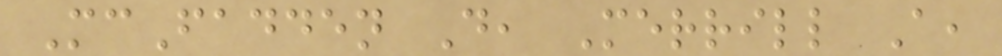McFadden D, Merrill A,
